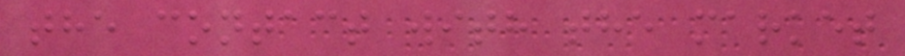the contact with the market
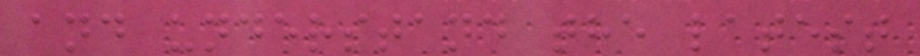and understand the latest
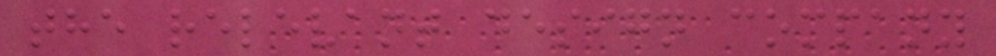the relevant design company
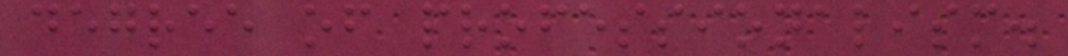degree of professionalism.
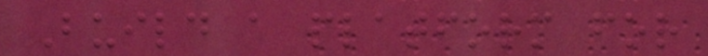Build a platform for
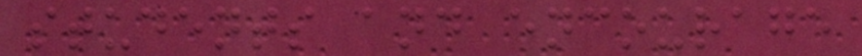students and encourage
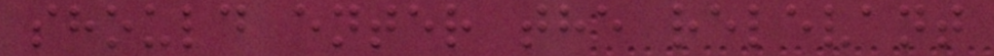should enter the relevant
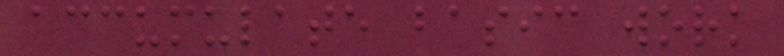accumulate basic work
